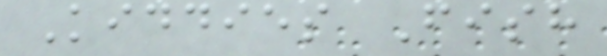Kiddies Fish
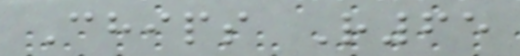Chips R65
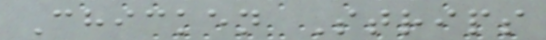Chicken Strips
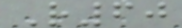R60
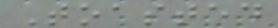Toasted
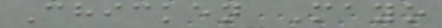Chicken Mayo
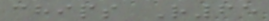chips R65
